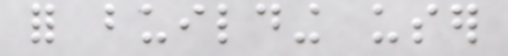for building user
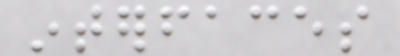interfaces
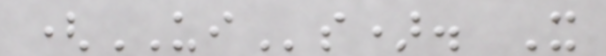(UIs). It
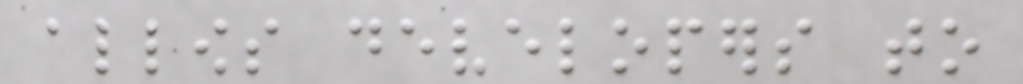allows developers to
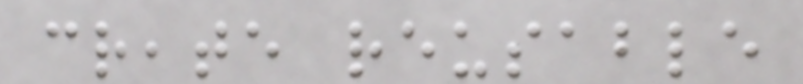create reusable
